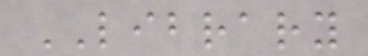LIBRARY
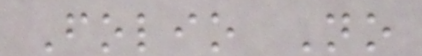Folio No
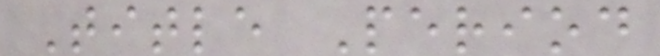Title Period
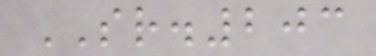SR.203
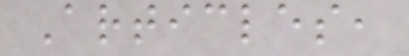Articles,
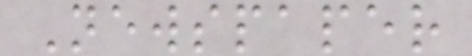Newspaper
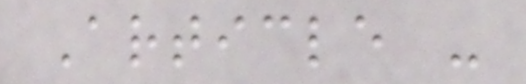Article -
